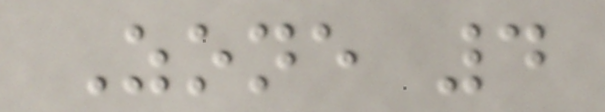Zone 4
